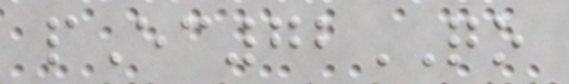pEc72QO
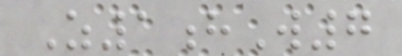Z1hW7
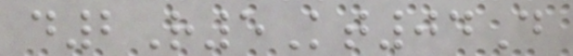d2R5Kt04D
